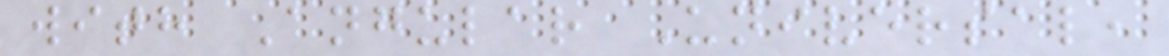with Angular Universal,
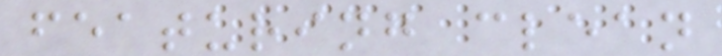featuring clean
